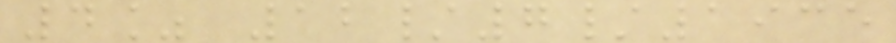4% 12/7/1935
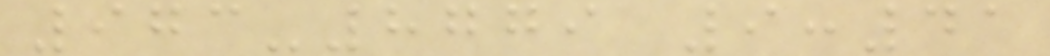973-8779 9:41
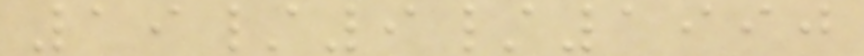19/9/1990
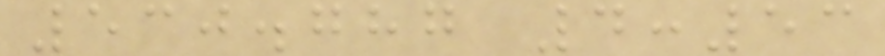530.787 4:53
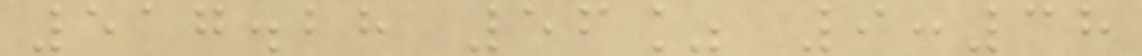517.28 56% 9:38
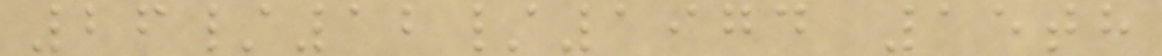26/12/1974 15th
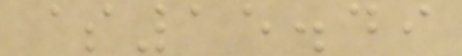$15.49
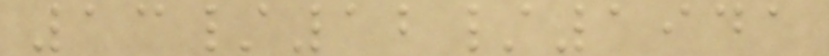13/12/1941
